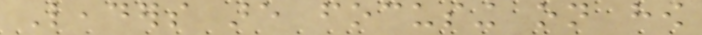Leaders are focusing on how
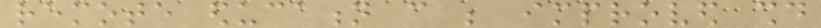remote education can be improved should
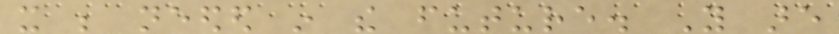it be needed in the future. You are
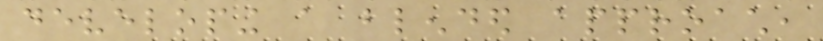developing a blended approach,
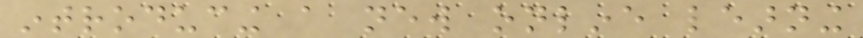introducing a new online learning
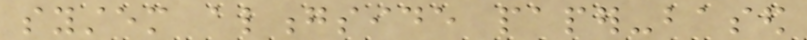system alongside paper-based
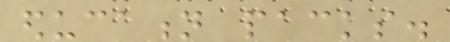education packs.
